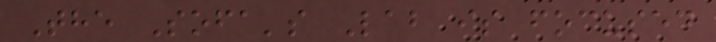The Sofa's Lab is focused
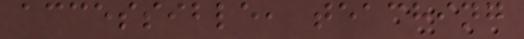accessible, teaching
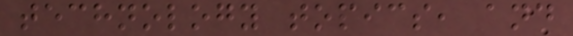technology topics, and
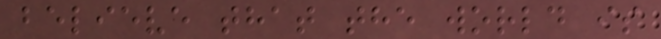believe that the world is
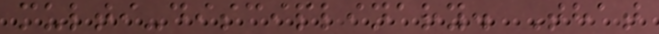multi-disciplinary. That
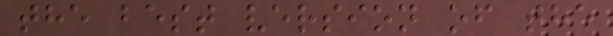the best version of the
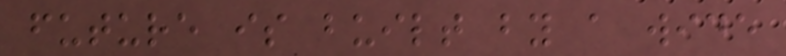future is built by a wide
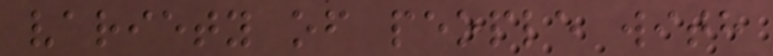variety of people with
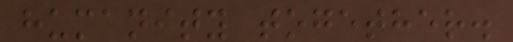humanity together.
